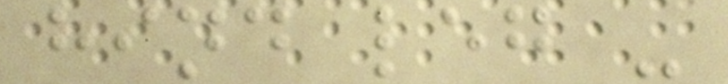hind leg -
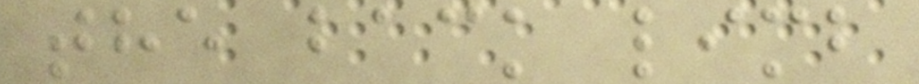the back limb
